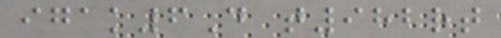igak6D t982rt
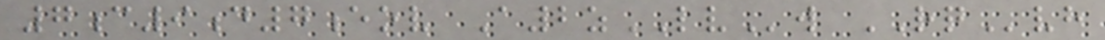7c9d7eov A2zLVw RQvh
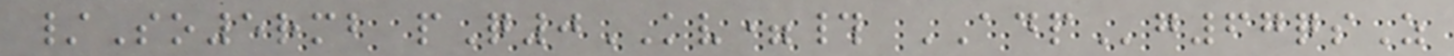/So5rmb pQ0KV=# ADPg67qsZ
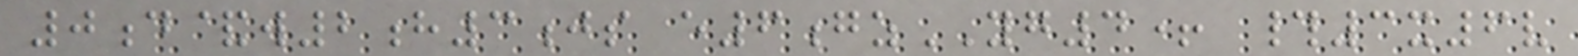0d&w2h3js e6gzYG4+ #3x6v
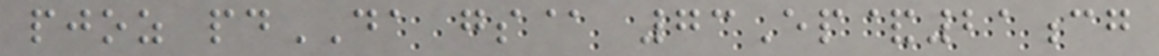pjoz pdDA gs@ 73Ep&21cg
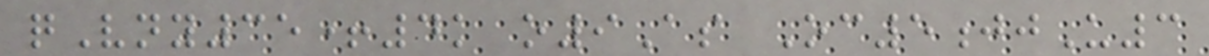qVny35+4k o9As Oc5jjU3
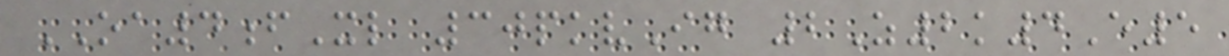OA4fXl 30pkvIg 2Z2k4E5
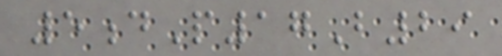5dP17B29
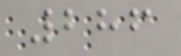286
